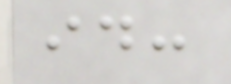id:
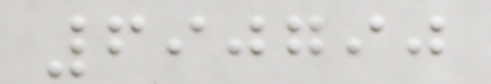690790
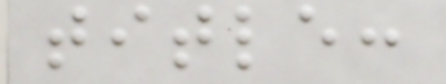title:
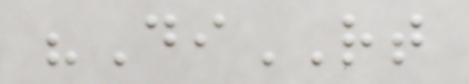"DiRT
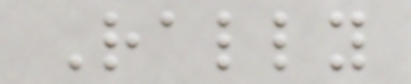Rally
